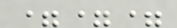===
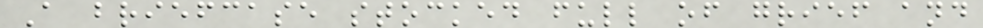A briefcase stocked full of grief and
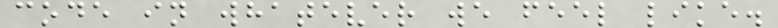code in whatever we feel like.
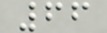66
